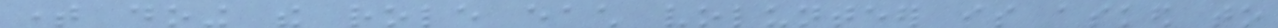time doing the role each volunteer is asked to
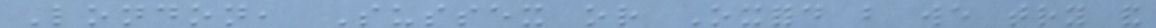London, Sussex or Oxford but we try and
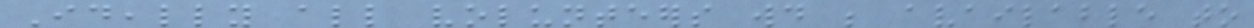Ideally all volunteers would be available to
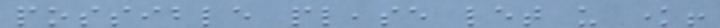possible please let us know!
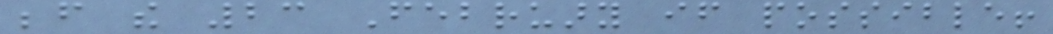before the 23 February if possible!
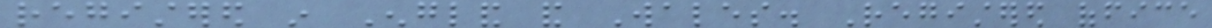registered in England and Wales. Registered office
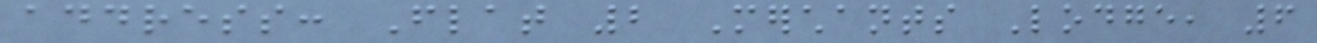address: Flat 2 Merchants Lodge, 6
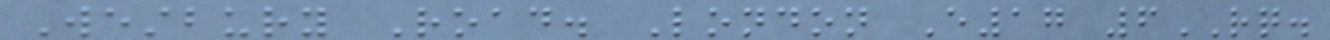Westbury Road. London E17 6RQ.
